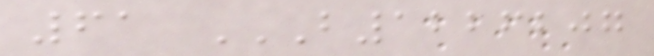61 B1226207
